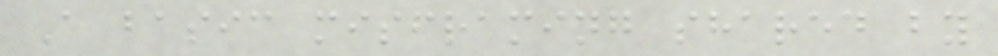A basic misframing shared by
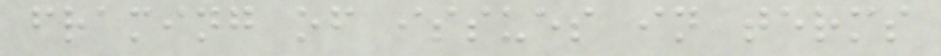framing of issues in terms
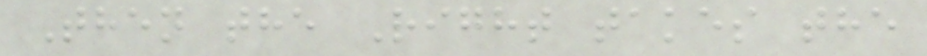Then the Right takes the
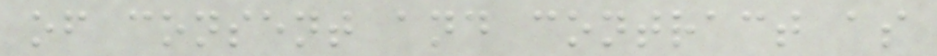of consent and contract as
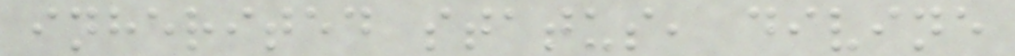inherited status, divine
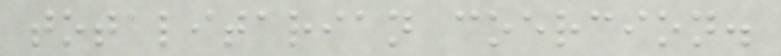totalitarian coercion.
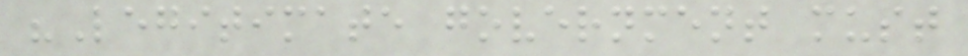"Legitimate government must
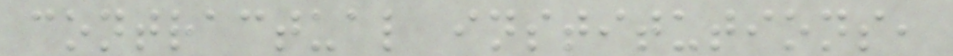contractual institutions,
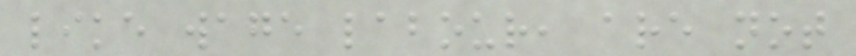like wage labour, are not
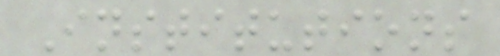Institutions
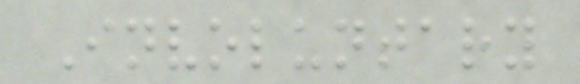Involuntary
